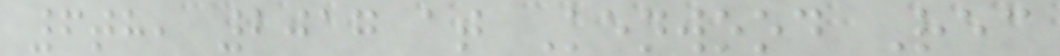6th, 2017 at Kenwood Rec
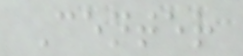Center
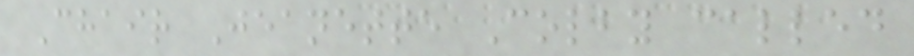Chair Jeanette Colby called
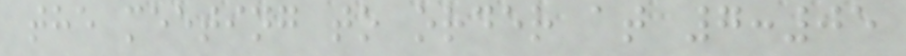the meeting to order at 7:05
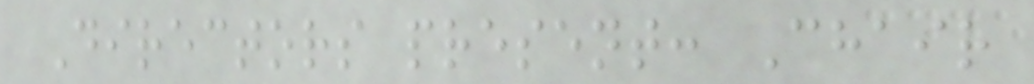Directors present: Chair
